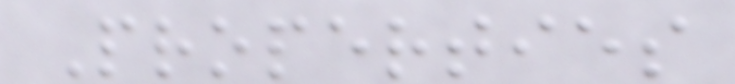Properties
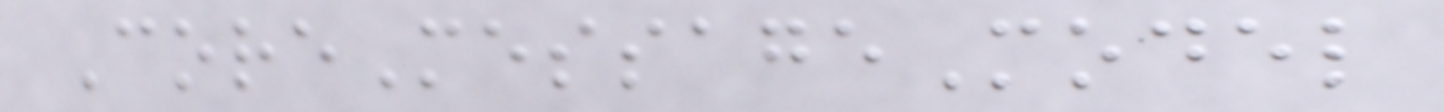CoreMessageModel
